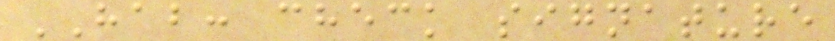HAB: check signature
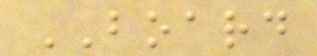BOARD
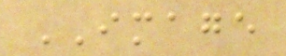IMAGE
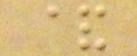&
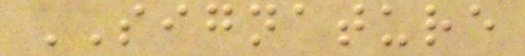SIGNATURE
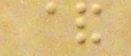&
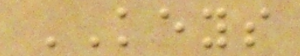KEYS
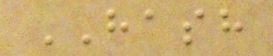HASH
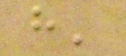h'
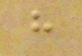h
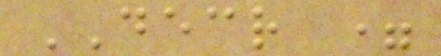DECR =
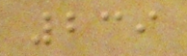239
